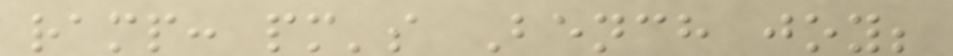ramp: pm's Bench joy;
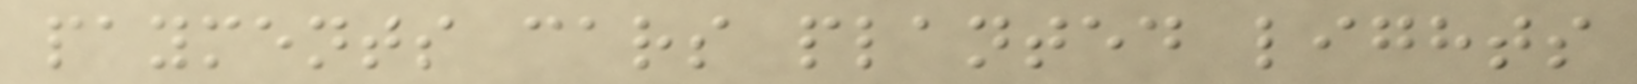payments cars planted lights
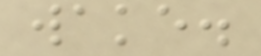wake.
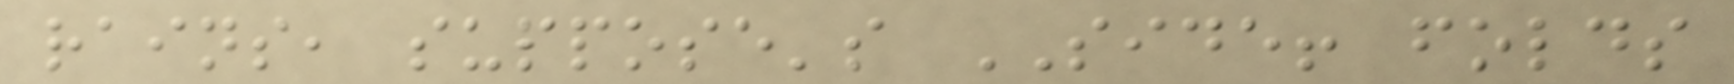rains, suppose's SIDE! folds
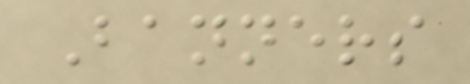Banners
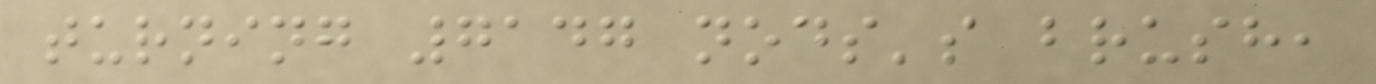turning 7147 nods's brush,
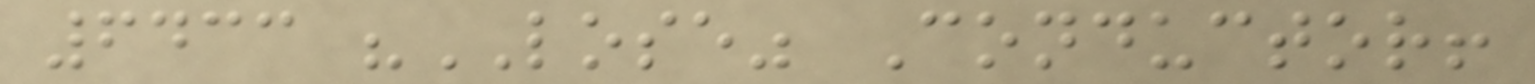6433 "LOSE" Conductor!
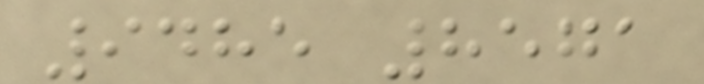9485 8571
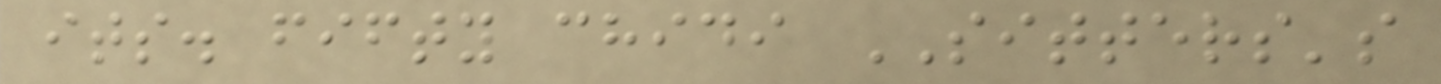its. fifty chidi SITTERS's
